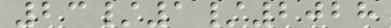23/1/2028
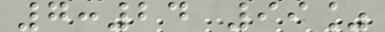7:24 99%
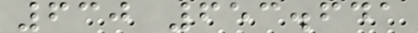630 653.641
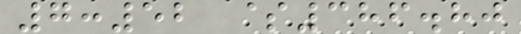7:52 $386.80
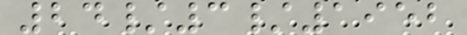24/3/1952
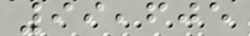99,605
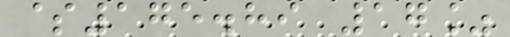$175.89 17%
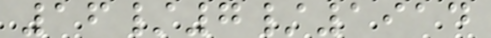16/7/1914
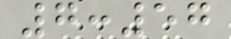7:57
